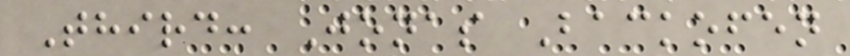Third: Jonas Backofen
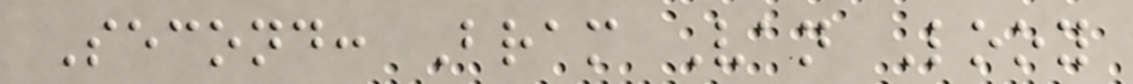Second: Bram Van Looy
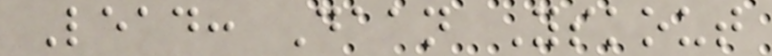Lead: Daan Yskout
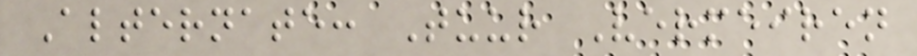Alternate: Tuur Vermeiren
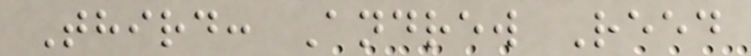Third: Andrew Reed
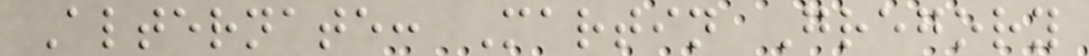Alternate: Martin Gregory
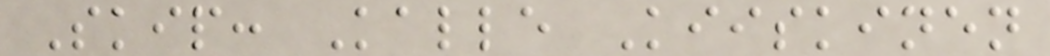Skip: Kalle Kiiskinen
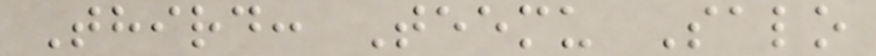Third: Teemu Salo
